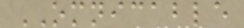OMNICABLE
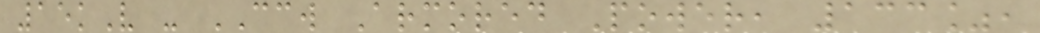15kV - CCW Armored Power, 133%,
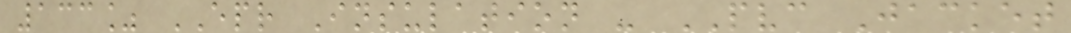133% EPR Insulation - PVC Jacket
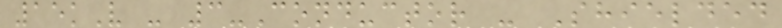15kV - 3-Conductor - Shielded
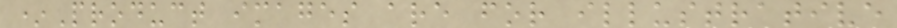*Product images are for illustrative
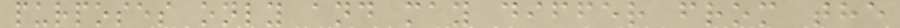purposes only and may differ from the
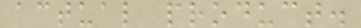actual product.
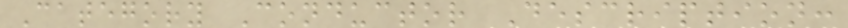Category Conductor Description:
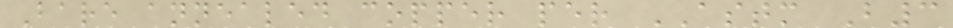Bare annealed copper per ASTM B3
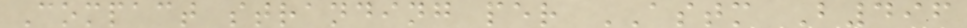Compact stranding per ASTM B496
